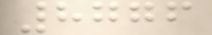8776
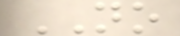NO
